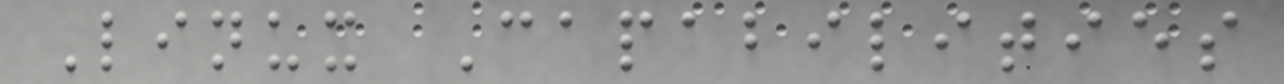Linux Capabilities
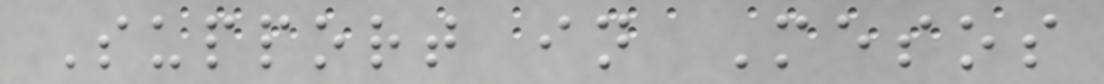Support in Mesos
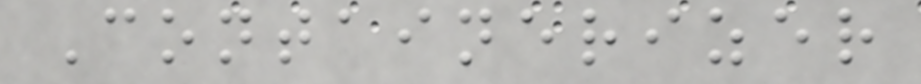Containerizer
